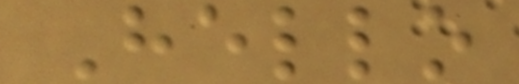Hello
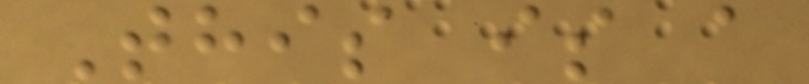This is a
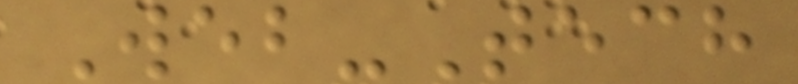Web-Tech
